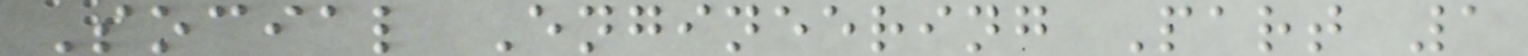Social Engineering Part 1
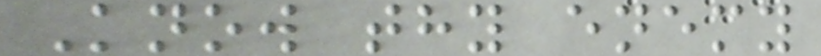Know thy enemy
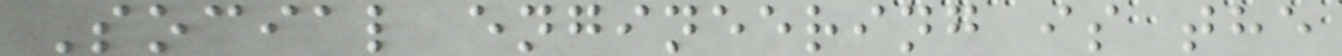Social engineering is the
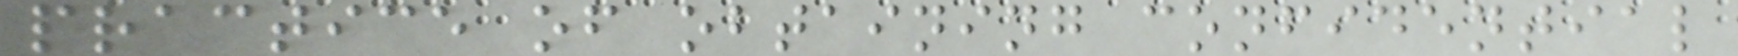practice of obtaining confidential
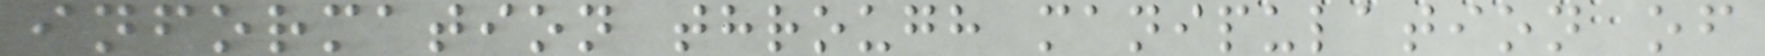information through manipulation of
